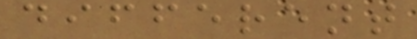different
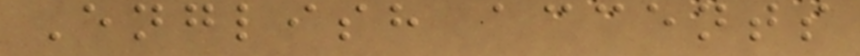English accents
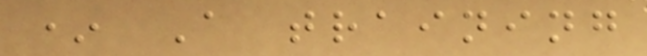* A training
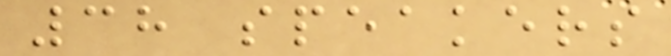38 speakers
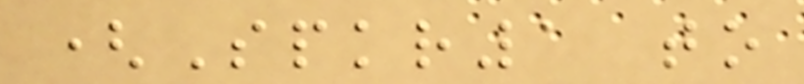(Spkr1 to
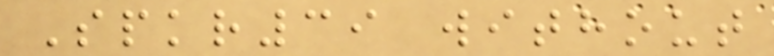Spkr39 without
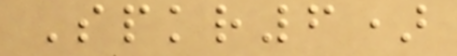Spkr6)
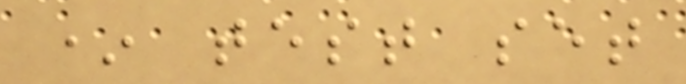* test set
